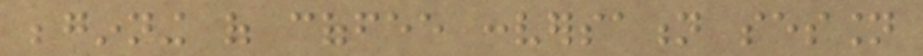beginning of coffee conversation session
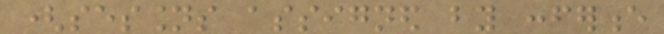(sessions assigned by conference
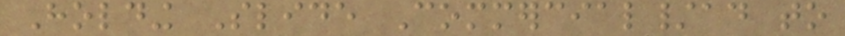Holding Slide Commercial/ad to
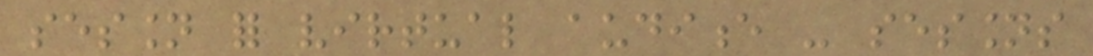session for virtual audience - sessions
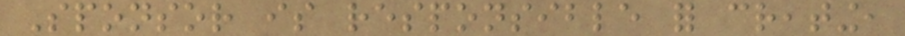Sponsor is responsible for creating,
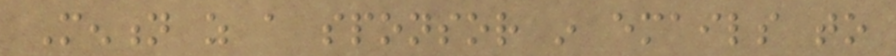Mention as a sponsor in emails to
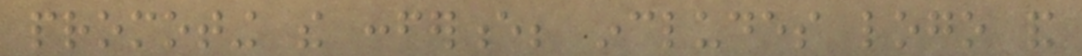promoting the conference; includes logo and
